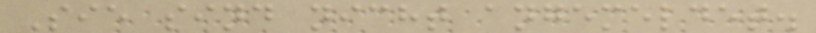Sie sind nicht angemeldet.
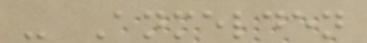- Anmelden
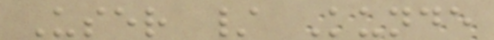User / Kunde
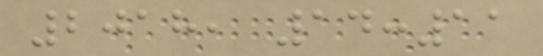2018, 14:11
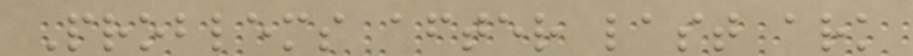Problems after last ark
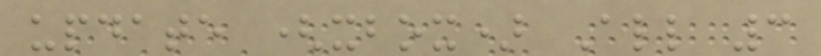update (xbox) All 3
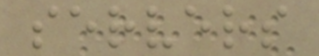servers
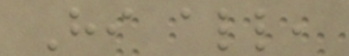Hi all,
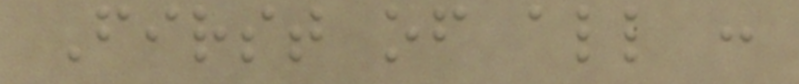First of all :
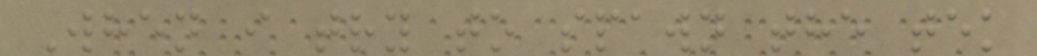When i try to spawn the tek
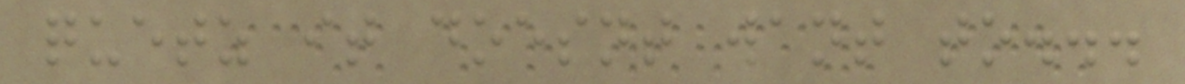quetz it doesnt want to...
